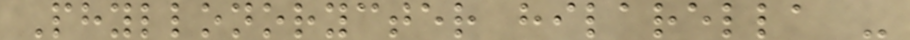Phyllonorycter hilarella -
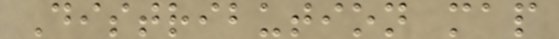Distribution map
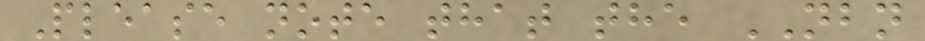Please note that the NBN
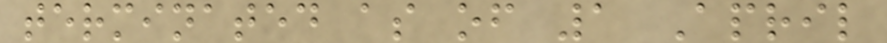terminated as of 1 April
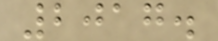2017.
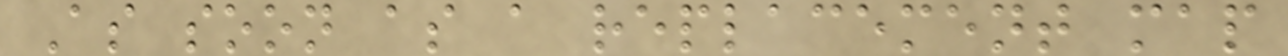As soon as a replacement map
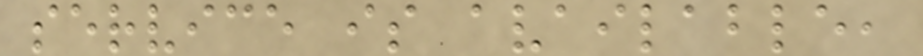service is available,
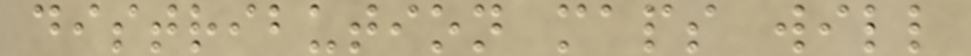distribution maps will
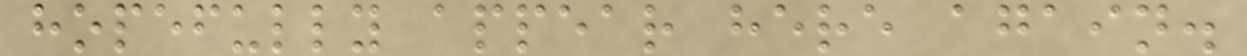hopefully appear here again.
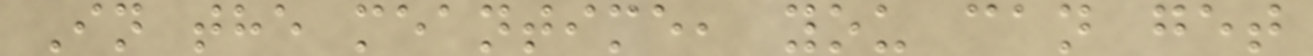In the meantime, you can get
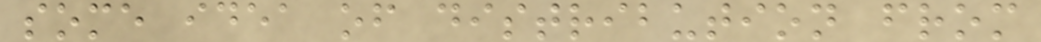some idea of distribution from
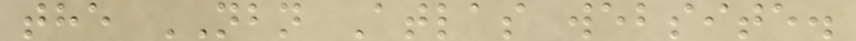the NBN Atlas website.
